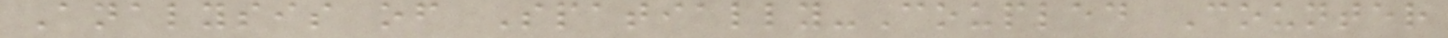Analysis of Spatially-Coupled Counter
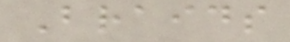Braids
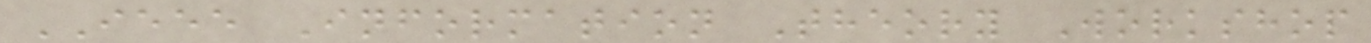IEEE Information Theory Workshop
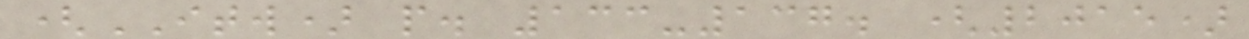(ITW) p. 133-137. (2015)
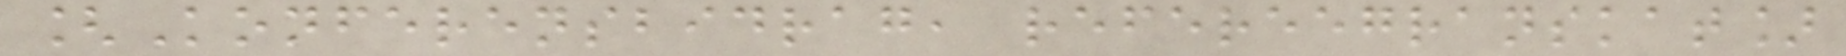[Konferensbidrag, refereegranskat]
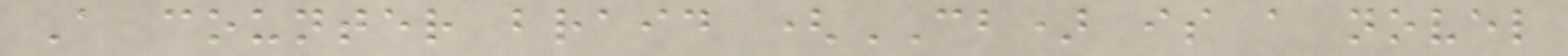A counter braid (CB) is a novel
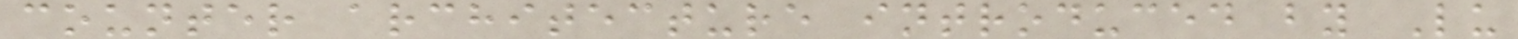counter architecture introduced by Lu
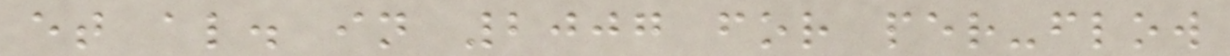et al. in 2007 for per-flow
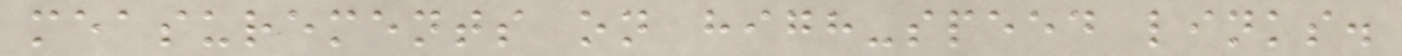measurements on high-speed links.
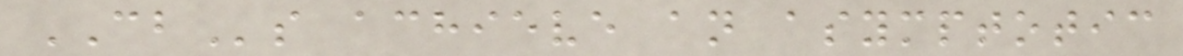CBs achieve an asymptotic
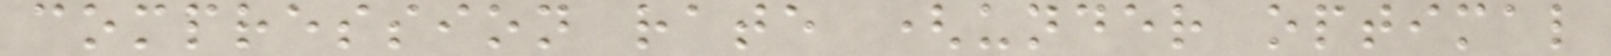compression rate (under optimal
